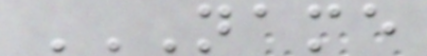NAME
